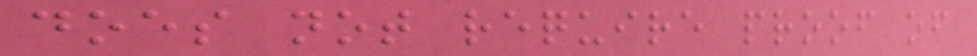does not require proof of
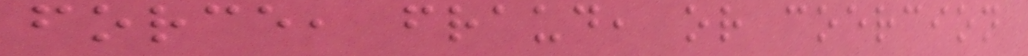force, fraud, or coercion
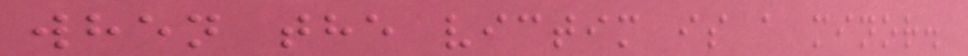when the victim is a minor.
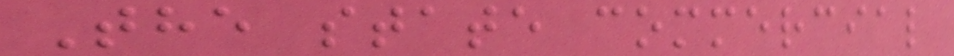The state commercial
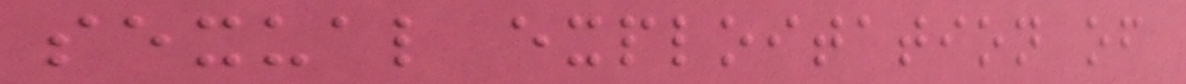sexual exploitation of
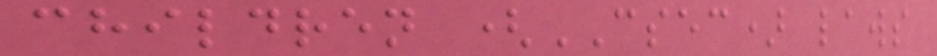children (CSEC) laws
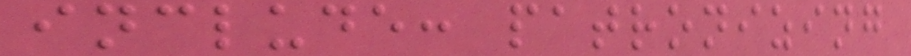include: patronizing
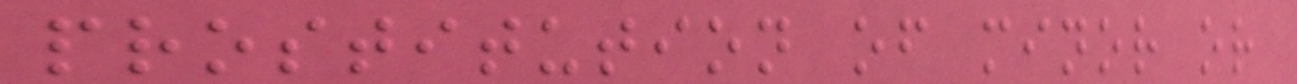prostitution of minor or
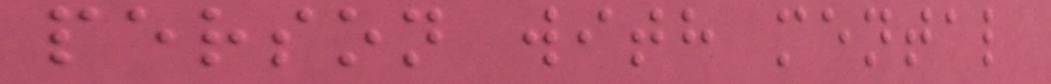person with mental
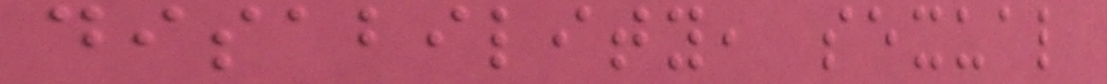disability, sexual
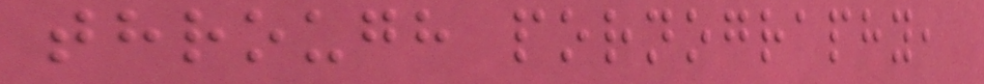through pornography,
